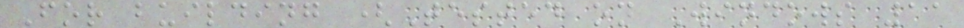For building (Tested on Windows 11
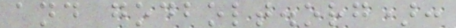and godbolt.org):
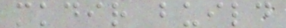mkdir build
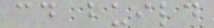cd build
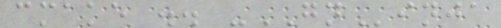cmake .. -GNinja
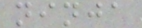ninja
